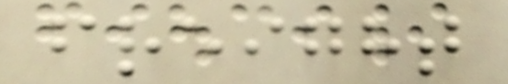freight
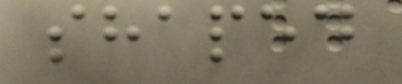shaped
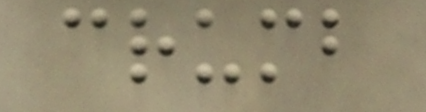crumb
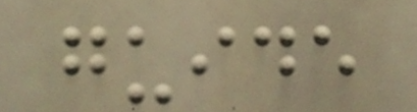guide
